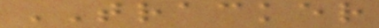TRACKER
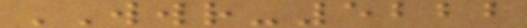WWR-5222
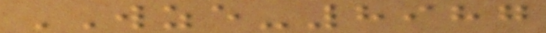WZE-8987
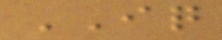IQ
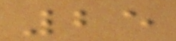25
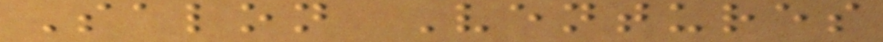Salon Ventures
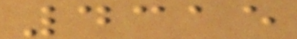4315
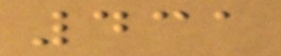431
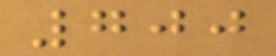700
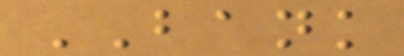BANK
